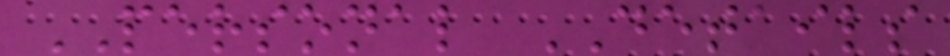PERSONAL DETAILS
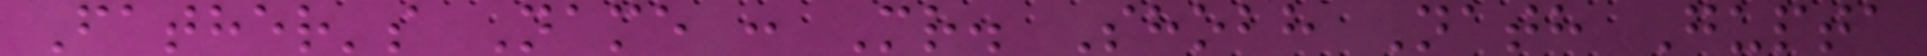Father's Name : Mr. Shobh Nath Gupta
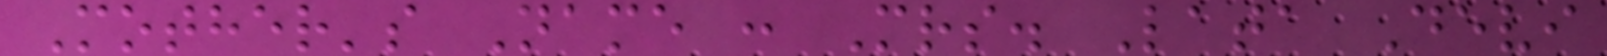Mother's Name : Mrs. Lata Devi
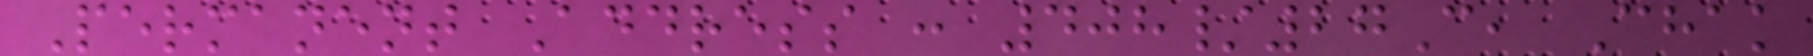Permanent Address : 408/27C, Chak
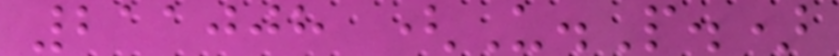211008 (U.P.)
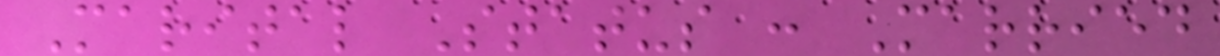Marital Status : Married
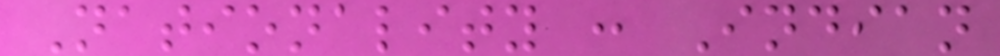Nationality : Indian
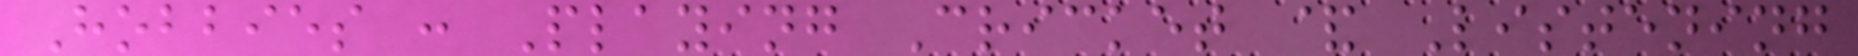Hobbies : Playing Cricket & Listening
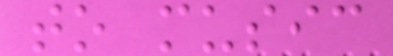to music
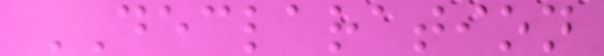DECLARATION
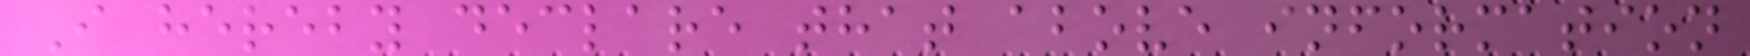I hereby declare that above information
